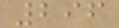296
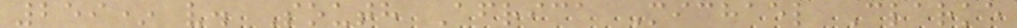259* v. South Africa Michael Clarke
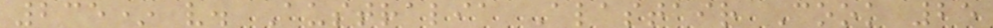235* v. Australia Alastair Cook 25
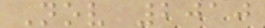Nov 2010
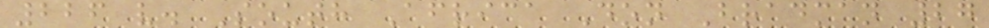226 v. South Africa Don Bradman 27
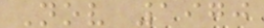Nov 1970
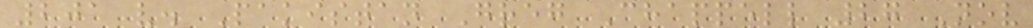201 v. Pakistan Greg Chappell 27 Nov
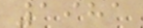1981
